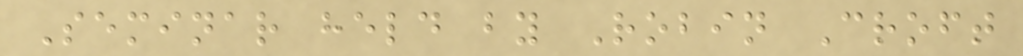Seminar held by Robin Croft
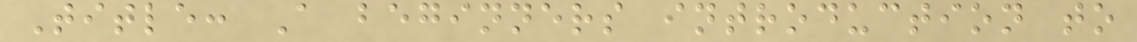Title: A beginners introduction to
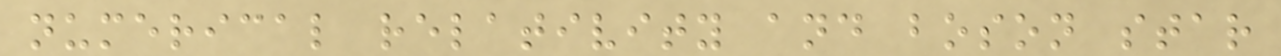numerical relativity and boson star
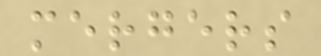mergers
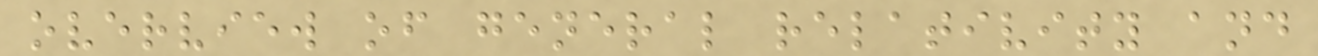overview of general relativity and
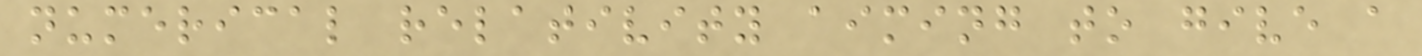numerical relativity aiming to give a
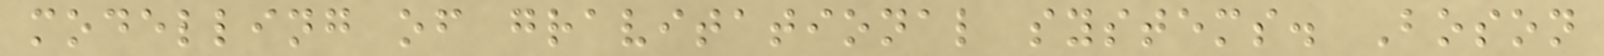modelling of gravitational systems. Boson
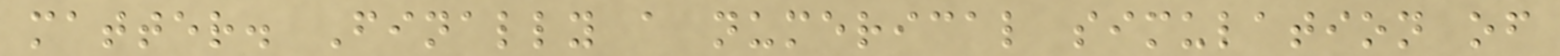matter. Finally a numerical simulation of
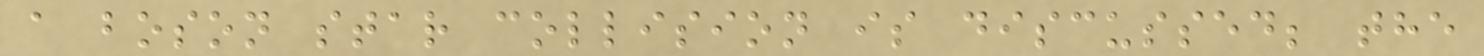a boson star collision is discussed; the
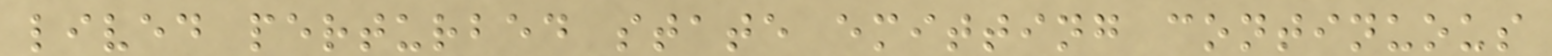lived perturbed state emitting continuous
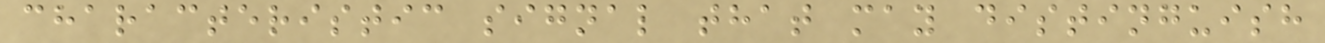characteristic signal that may distinguish
